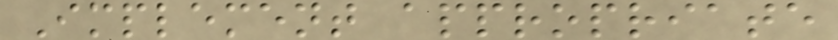Implement appropriate
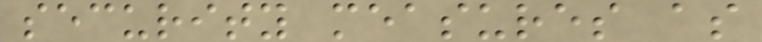security measures as
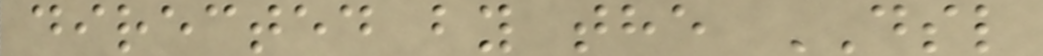directed by the DSL
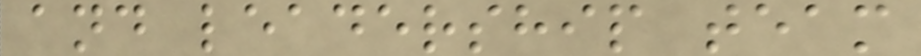and leadership team
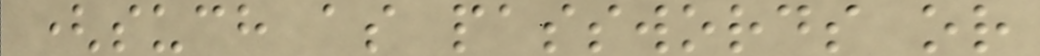(such as passwords or
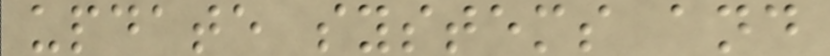update systems and
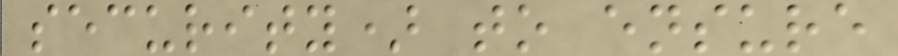security) to ensure
